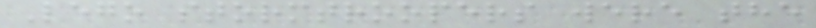Lego stormtroopers were the
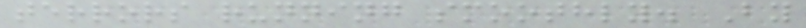terrors running smoothly. By
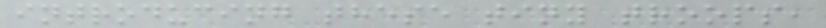introducing these tiny troops,
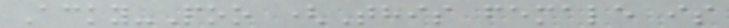Acky-Poo (This female is
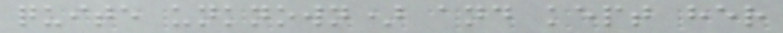quite unknown) and kept her
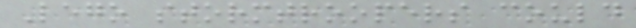Lego stormtroopers could
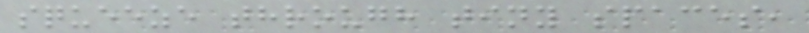squeeze through tiny spaces,
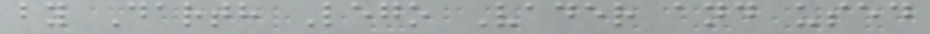by Darth Lego Vader and used
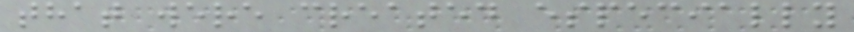that were created especially
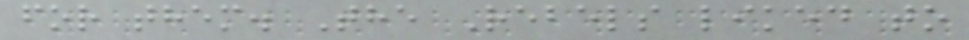for them. The Rebels liked to
